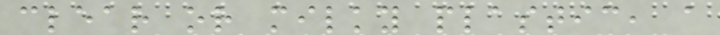clear or milky plastic, a
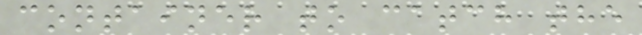container to catch the
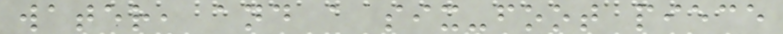water, and a six-foot piece
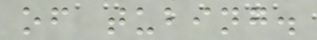of tubing.
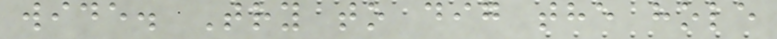wide. Try to dig the hole
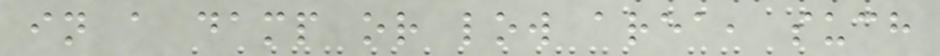in a damp or low area, such
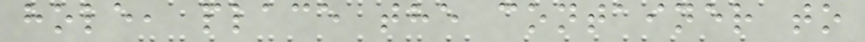hole, place the container to
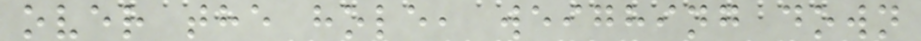over the hole, weighing down
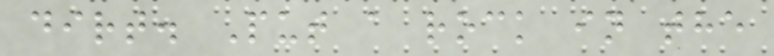dirt. Put a rock in the
